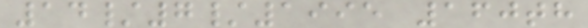14/7/1995 160th
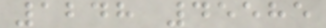1248 45585
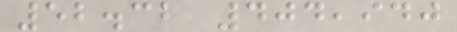52.32 404,940
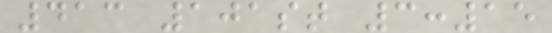413 101st 3:15
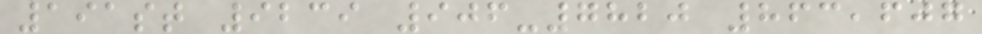191st 9239 906-7820 863,607
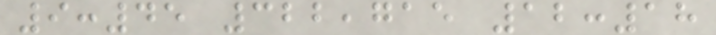9:45 322,715 12:18
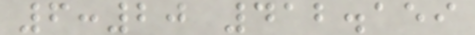6:20 412.159
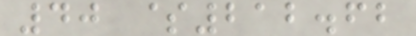40 $212.62
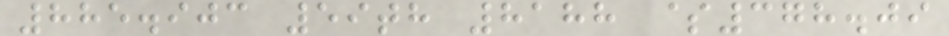885.903 59th 8188 $378.09
